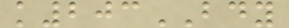k203BDY
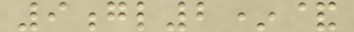9gl2*&
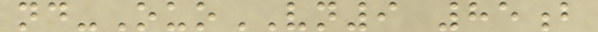nd-OuoVN9 85b
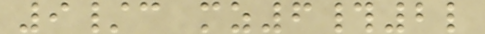9/c mz6#2l
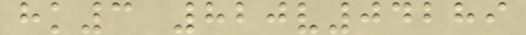hk3 820v04289
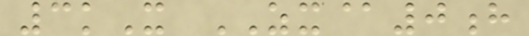3kX ZX@0h
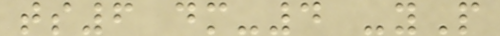ts6 dm-4 -yP
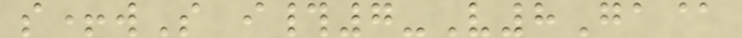s+wS i#7-V8Ga@
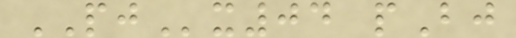PJx04 pBj
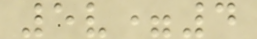5v=4
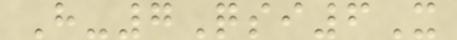H-7Qsi6X
